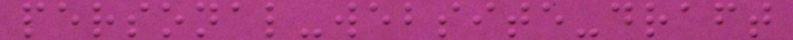personal-website-draft
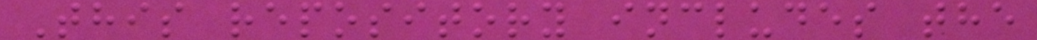This repository includes the
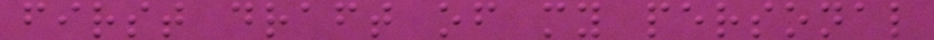first draft of my personal
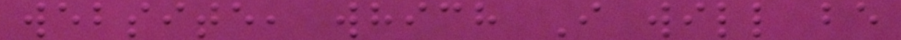website, which I will be
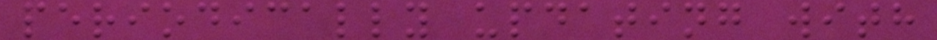periodically updating with
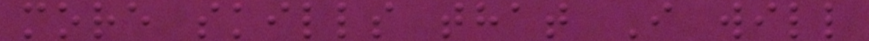more skills that I will
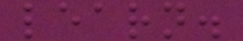learn.
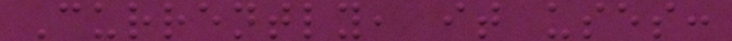Currently, it uses:
